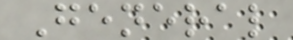General
